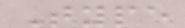Type
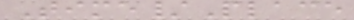Time/Place
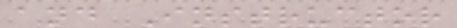and Instructor
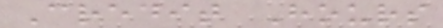Credit Hours
